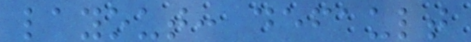layout: default
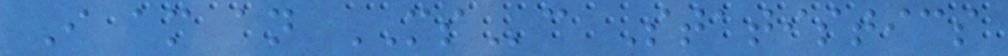I am an MSc Statistics
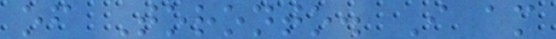of Toronto. I am
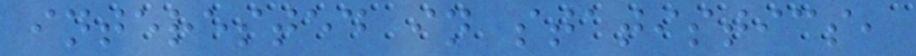interested in statistics,
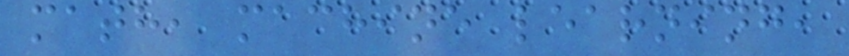math, machine learning,
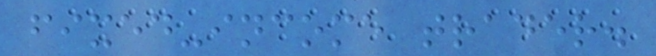fixed-income trader.
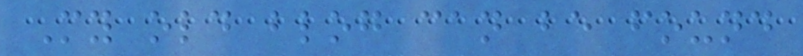My old blog can be found
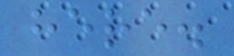here.
